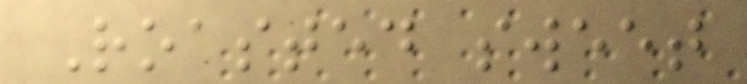Roasted sweet
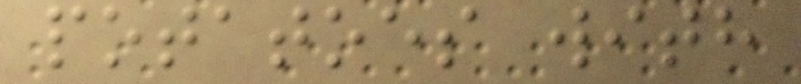potatoes with
